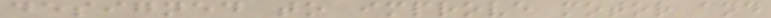designed to improve motor and
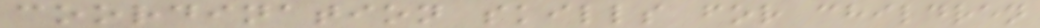coordination skills for children
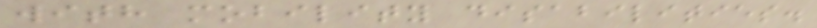with mobility disabilities.
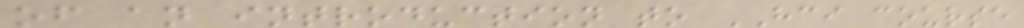of an introduction to HCI course
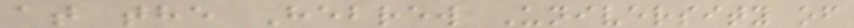at the Hebrew University of
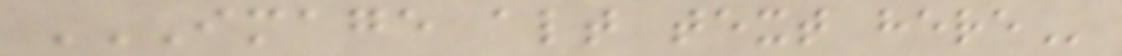IMAGE ALT TEXT HERE
